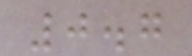0.7
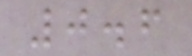0.6
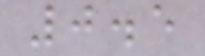0.5
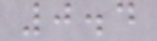0.4
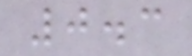0.3
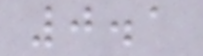0.1
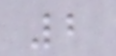2
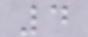4
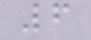6
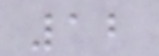12
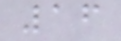16
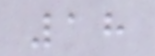18
